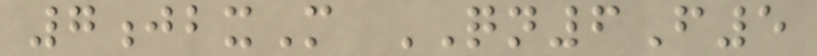7jbxM QN6F5
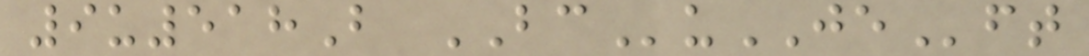9u518B BCuJEft
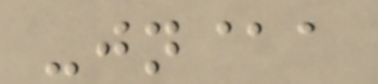-jn@a
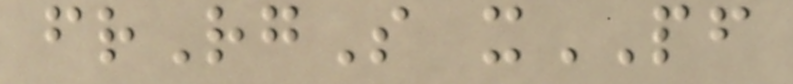frRgS xPF
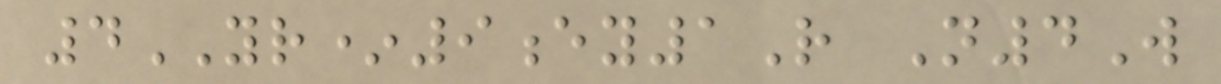4YR*9ey1R N4W
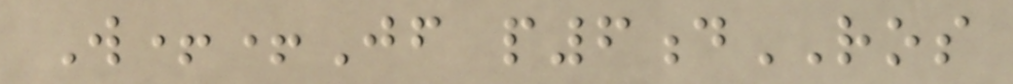W++Jf p6dROS
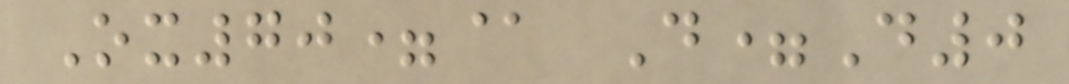Ox70=@ D=D0
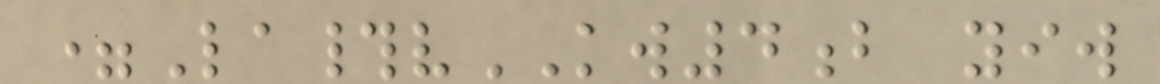=La#vKW4b yiw
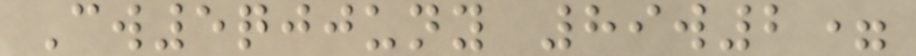Cw5qjjuny 89w2=
